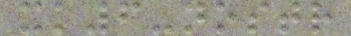xk6-nostr
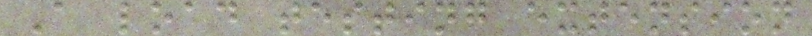A load testing extension
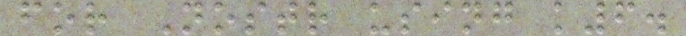for Nostr using k6.
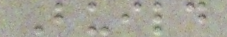Build
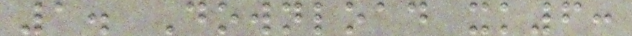1. Download xk6:
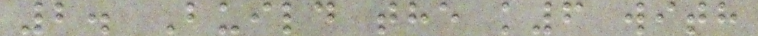2. Build the k6 with
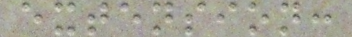extension:
